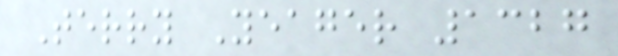Terry Yeager 1327
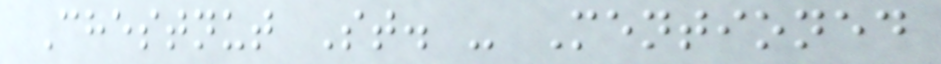Chestnut St. - Mentioned
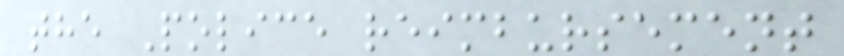the Police reimbursement
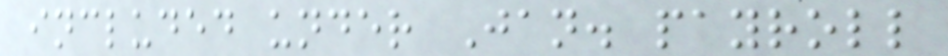included under Jan. payroll
